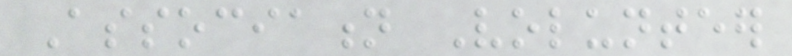Association Volunteer
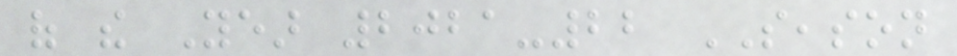of the Year 2021-22 SEASON
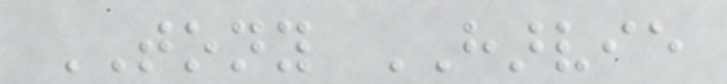TONY HARVIE
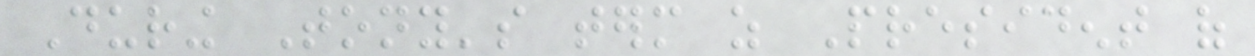During Tony's term as President of
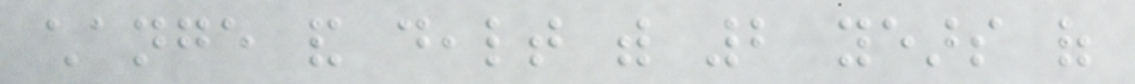change and dealt with 2 years of
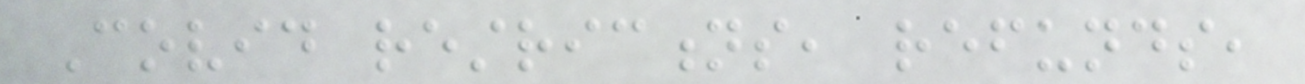Covid restrictions, refunds,
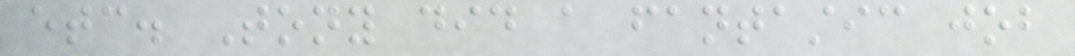etc. Tony did a fantastic job
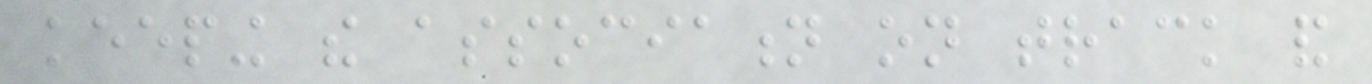keeping the association on track and
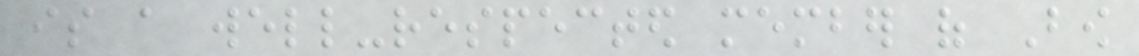is a well-respected member of Bow
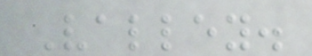Valley.
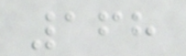168
